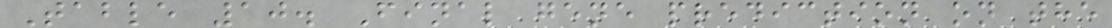Table 10. Final gene prediction on the
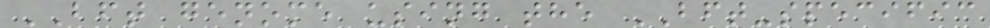BFT genome using the BFT-specific
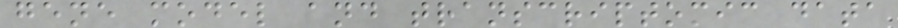gene model and transcriptomic data
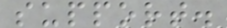support.
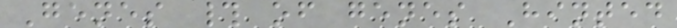Genes # of genes Hinted
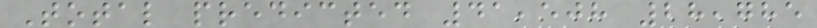Total predicted 41,508 28,785
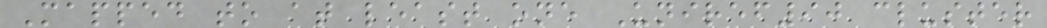Mapped to at least one Uniref90 cluster
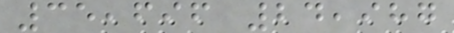35,696 24,987
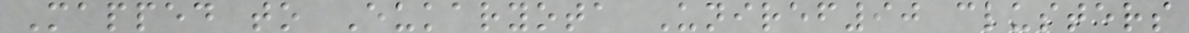Mapped to Eukaryota Uniref90 clusters
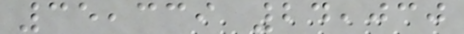35,339 24,030
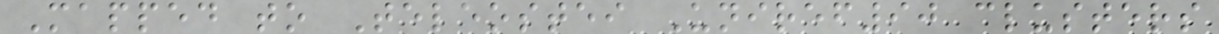Mapped to Teleostei Uniref90 clusters
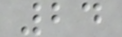24
